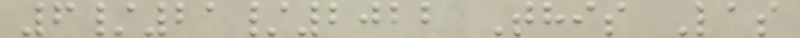6/21/2022 This Las
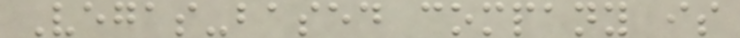Vegas-based company is
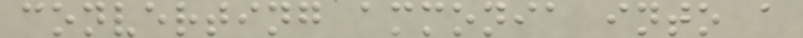converting ammonia into a
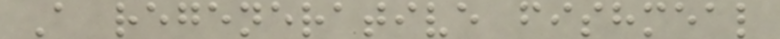A regenerative fishmeal
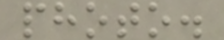photo.
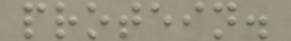protein.
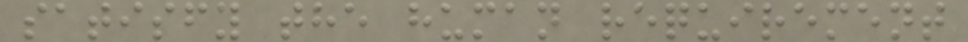satisfy the human requirement
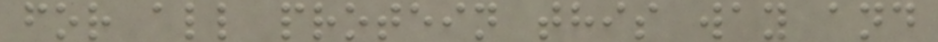for all protein this way and
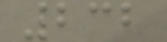232
